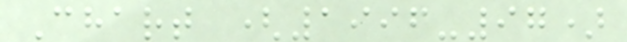Chart (1996-97)
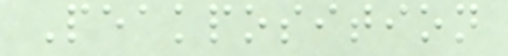Peakposition
